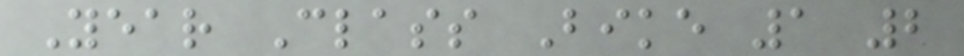Year Class Bike 1 2
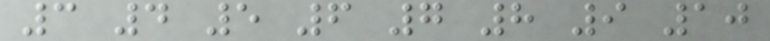3 4 5 6 7 8 9 10
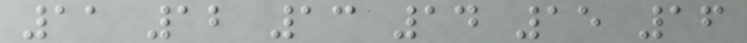11 12 13 14 15 16
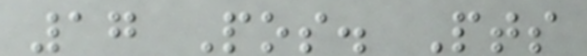17 Pos. Pts
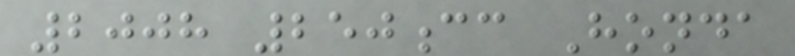2008 250cc Honda
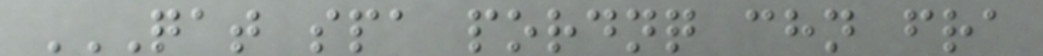QAT SPA PORDNQ CHN FRA
